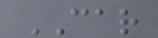CAR
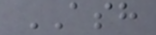ASH
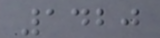1420
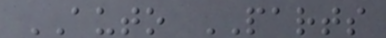AUTO PARTS
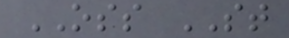OSS ST
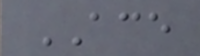ACE
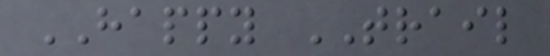HAPPY TRAIL
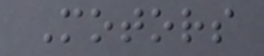Motors
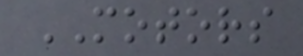MOTORS
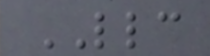LLC
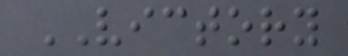VICTORY
